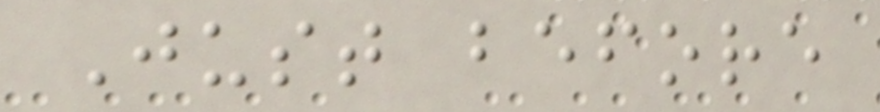Just before
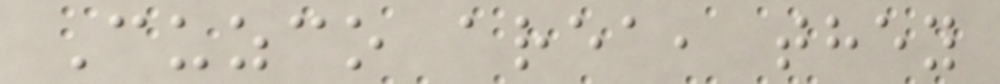Cuzco area, they
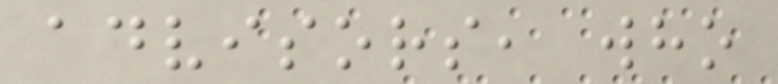advisors, who
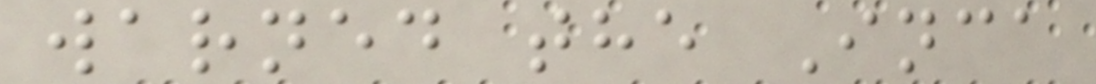warned the Inca
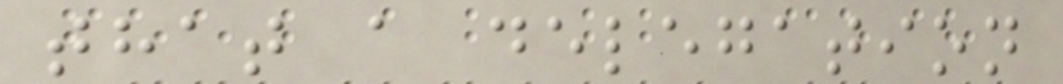that a delegation
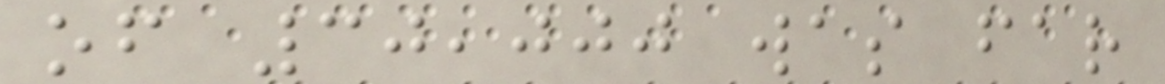of 30,000 was far
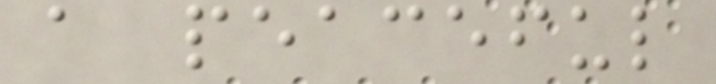a peaceful
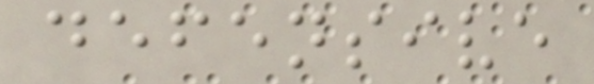defensive
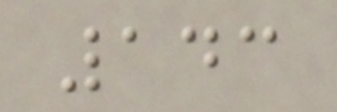143
